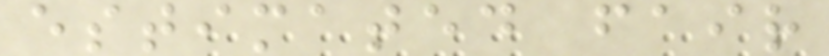estimated fair
